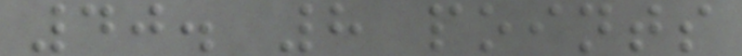40. 8 points
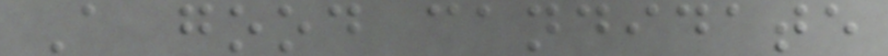A good candidate
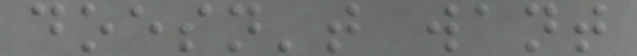doesn't want
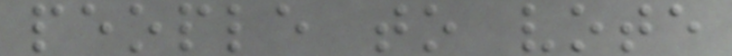people to vote
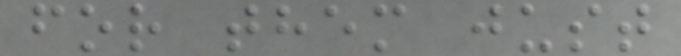for them just
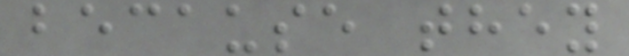because they
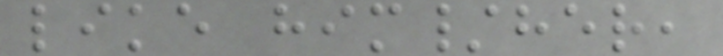like him/her,
